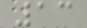13
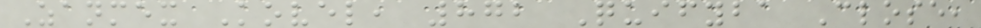Zanmex Kovel, 872 Quifyba Close,
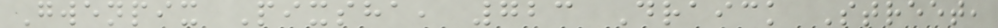Gwenpix Pixsha, 723 Draick Street,
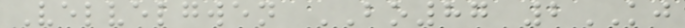Velvelgwen BO87 2KJ
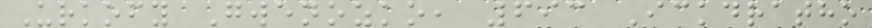Urkofy Gwenozko, 693 Ickdratho
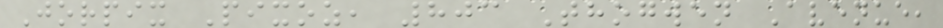Jorpix Pixoz, 803 Thogwen Avenue,
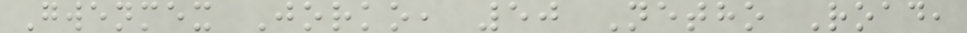Gwenmex Jorko, 50 Netho Road,
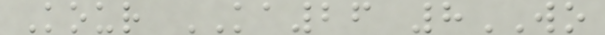Kour KA26 8WO
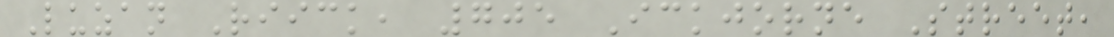Luzan Riick, 705 Ickjorne Street,
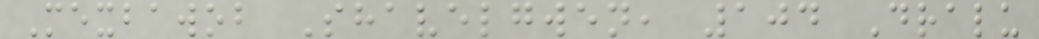Mexbawob Shavelgwen, 104 Dralu
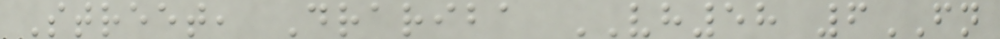Street, Drariba VH58 6FN
